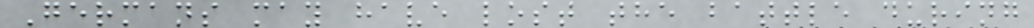Germans may have lost the battle during
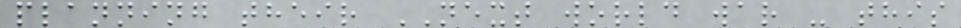planning their NEXT world war - this
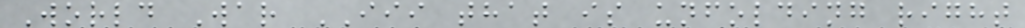World War III that is unfolding right
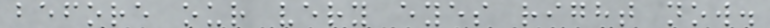before our very eyes right now.
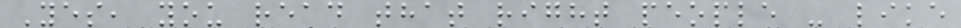Yes, you read that right people - like
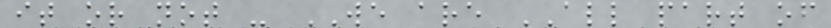it or not - WE are ALL part of
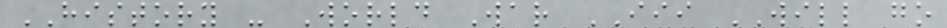HISTORY - World War III WILL go
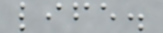life.
